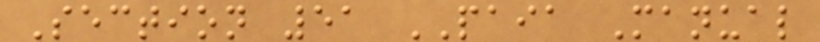Section 51 PAIA Manual
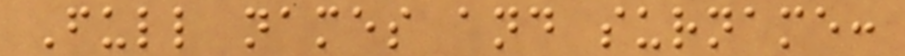Full names and surname:
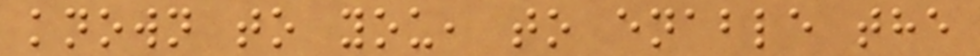known to you, to enable the
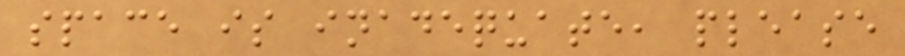space is inadequate, please
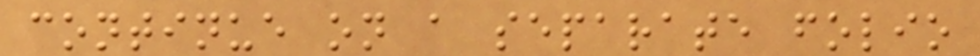continue on a separate folio
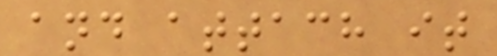and attach it
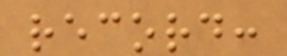record:
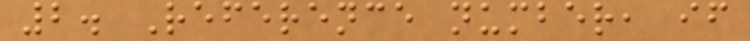2. Reference number, if
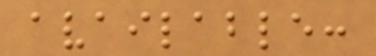available:
